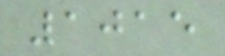1015
